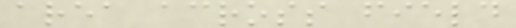area across field
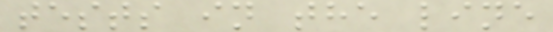tests in the line
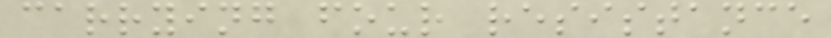carrying four resistance
